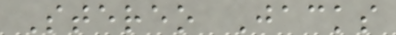Stereo Jacks
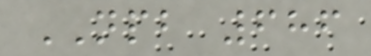NPB 686
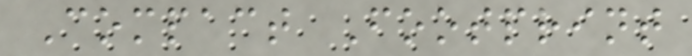Compact Footprint
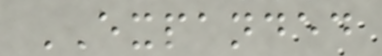EXPANDED
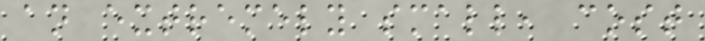an extremely small, cost
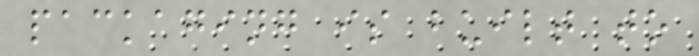packaging is built to
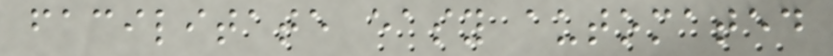facilitate easy automated
